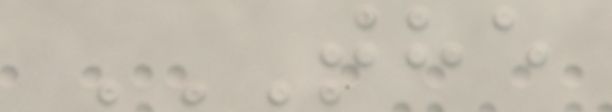THE
